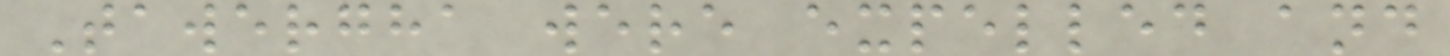Tawergha were expelled and
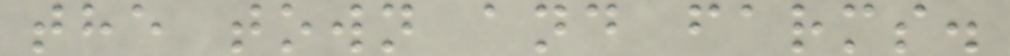the town and farms.
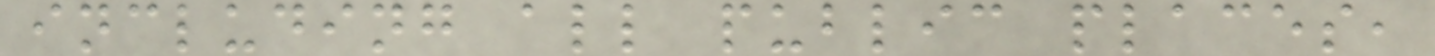including all public places,
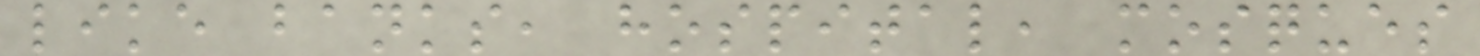like banks, hospital, mosques
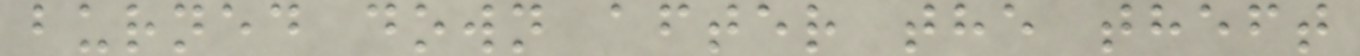burned down after the theft
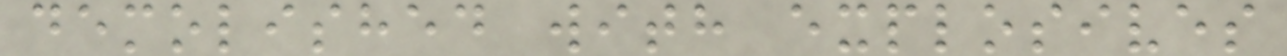demolished with explosives
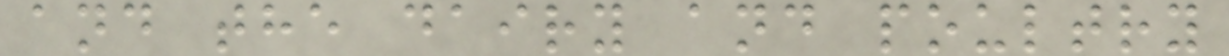and the dairy and poultry
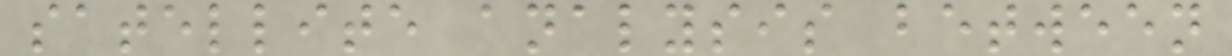satellite analysis between
